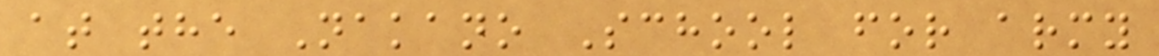at the Nakano School for army
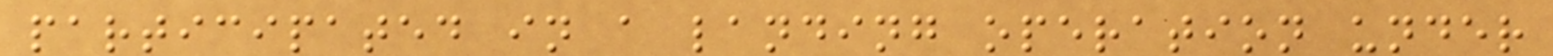participated in a landing operation under
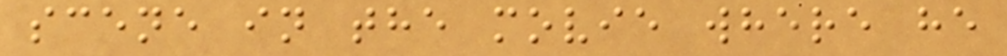scene in the movie where he
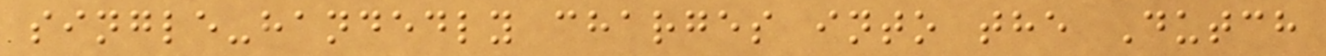single-handedly charges into the Dutch
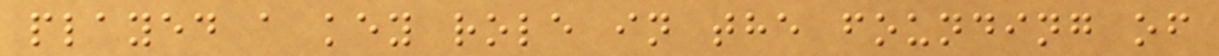played a key role in the founding of
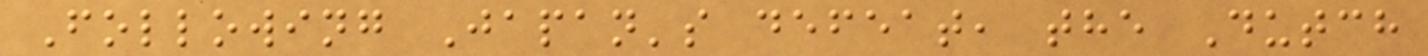Following Japan's defeat, the Dutch
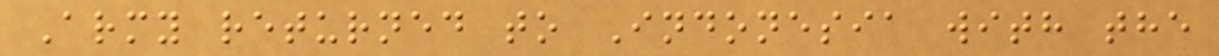Army returned to Indonesia with the
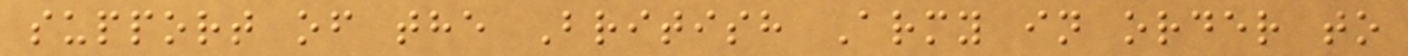support of the British Army in order to
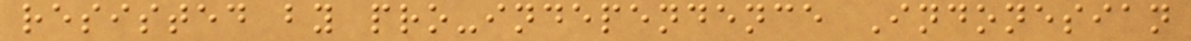resisted by pro-independence Indonesian
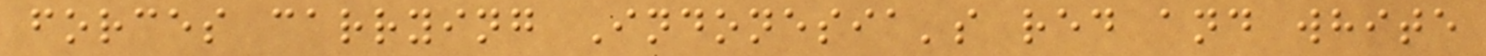forces carrying Indonesia's red and white
